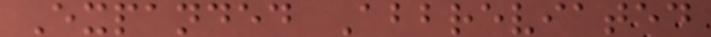Expanded Abbreviated
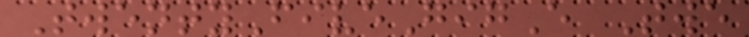TwentyFiveGigE Twe
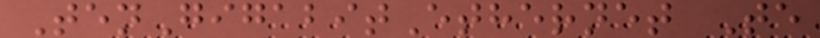TenGigabitEthernet Te
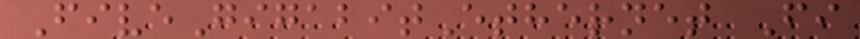FiveGigabitEthernet Fi
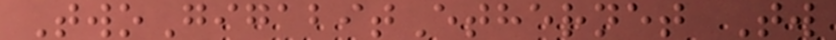TwoGigabitEthernet Tw
